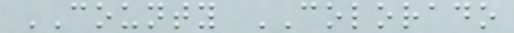COUNTY COLORADO
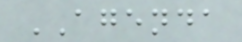AGENDA
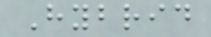Hybrid
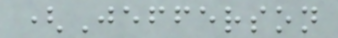(Jefferson
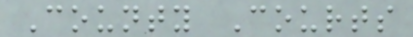County Courts
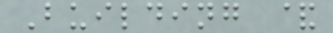Building &
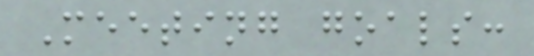Meeting goals:
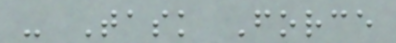- Task Force
